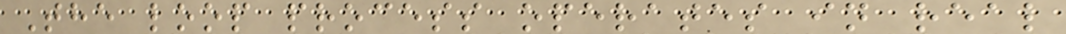The loop process operates in real
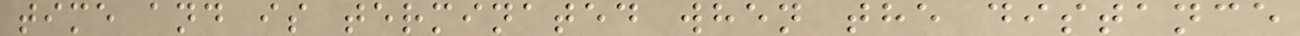time and is terminated when the distance
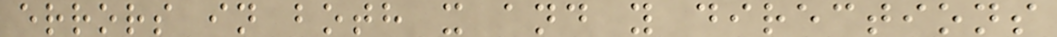errors in both x and y directions
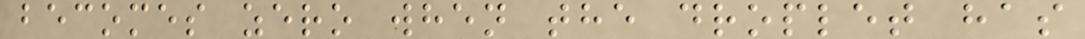becomes zero when the droplet has
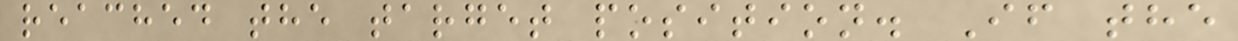reached the target position. If the
